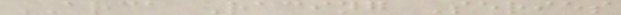ARCA Racing Series
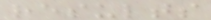results
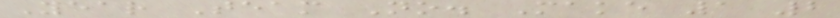Year Team No. Make 1 2
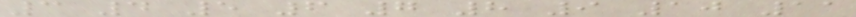3 4 5 6 7 8 9 10 11
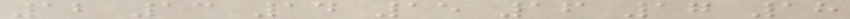12 13 14 15 16 17 18
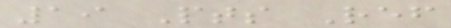19 Pts Ref
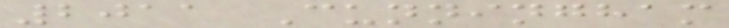2011 Cunningham
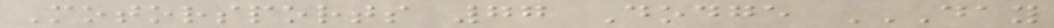Motorsports 77 Dodge DAY
